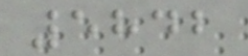5842
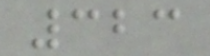323
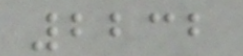2232
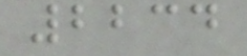2234
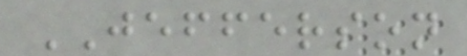JEFFERSON
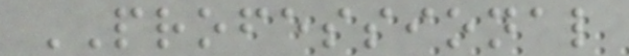PROFESSIONAL
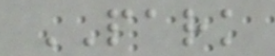PARK
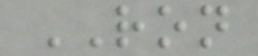RON
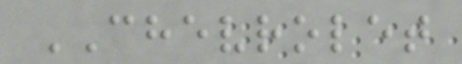CHEVROLET
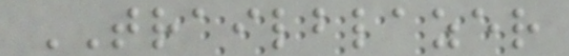TRAILBLAZER
